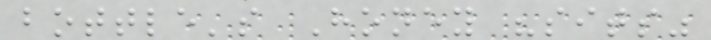bottle's Honey "sits"
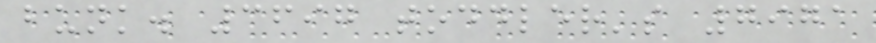bunk. 3697 toddler's 7971
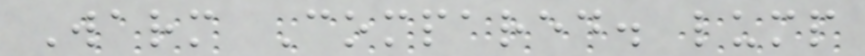Warm Compared. lump
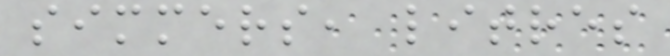simmers, litres
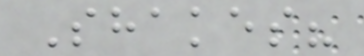Shakes?
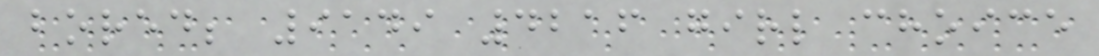bored; 9149 4216 girl choice
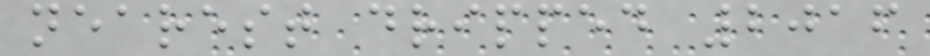nearest dripped 2016
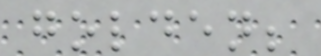golden;
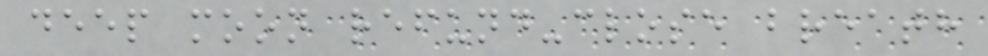deep moon refund-close breath
